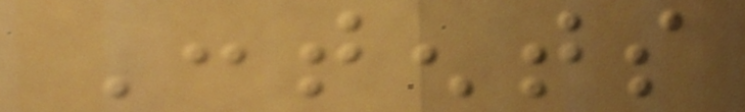Contents
